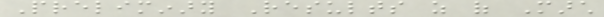Preliminary Results as of March
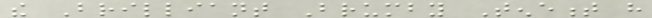the Brilliant Brumby Tenement have
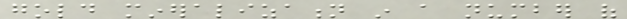gold mineralization in a number of
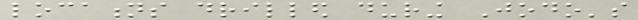locations drilled during Jodo's
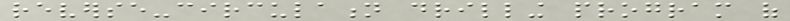reverse-circulation drilling program of
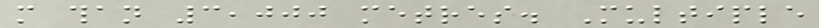more than 3,000 metres. Multiple
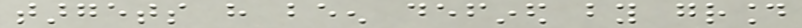targets have been defined by ground
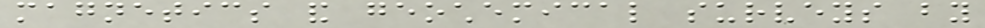magnetics and geochemical surveys by
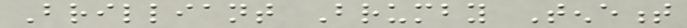Brilliant Brumby Tenement
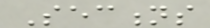Sections
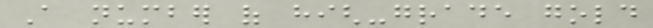A number of high-grade gold
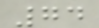74
